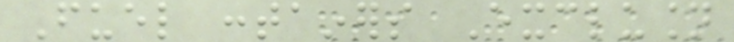Fuel containers Exclusion
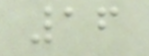16
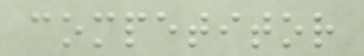competitor
